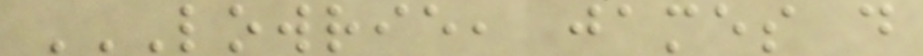LOWRIE, JAMES D
